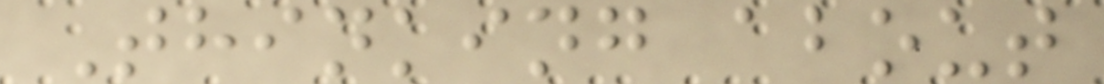Thinking about
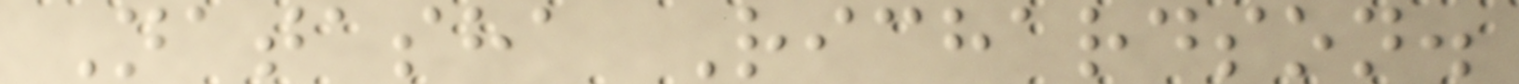Natasha Richardson.
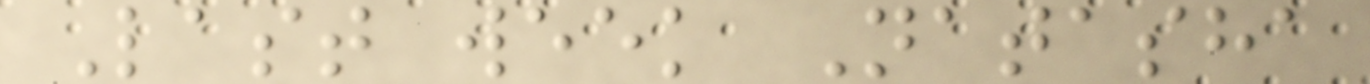Last week Natasha
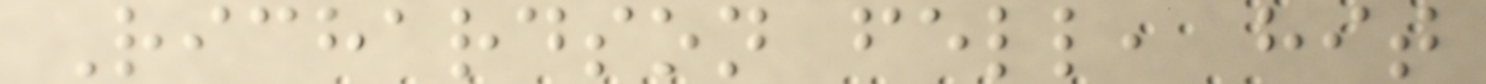Richardson fell, hit
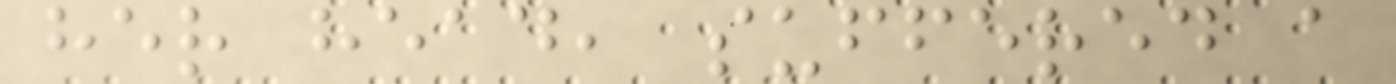her head, suffered a
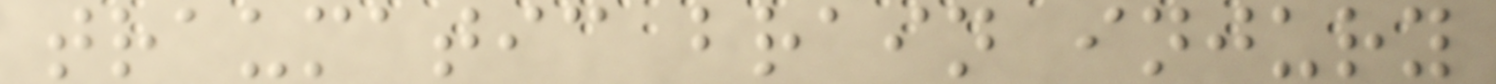traumatic brain injury
